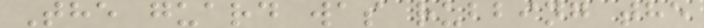The guard was rubbing the
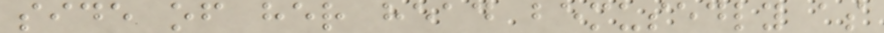side of her head bemusedly as
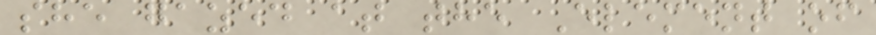she gazed at the Element of
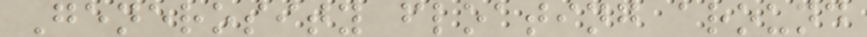Generosity floating around
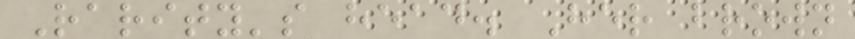Rarity's head. Her brown
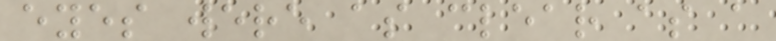eyes were as clear as a
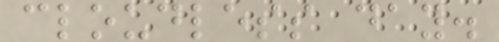cloudless day.
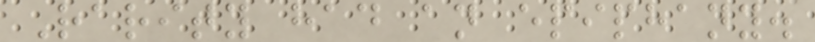Rarity had an epiphany.
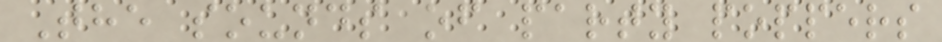The sounds of party poppers
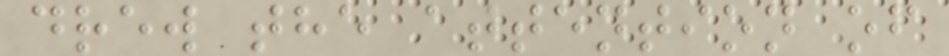drew the attention of
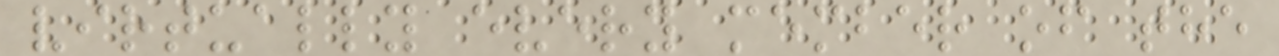virtually every member of the
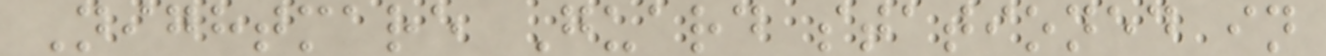Nightmare Guard stationed in
